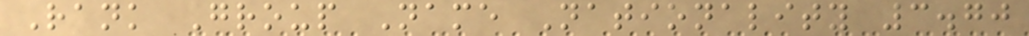Rank Group Name Nationality 3.70
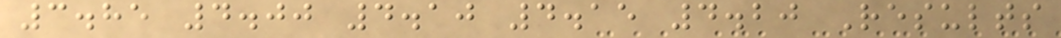3.85 4.00 4.10 4.15 4.20 Results
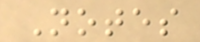Notes
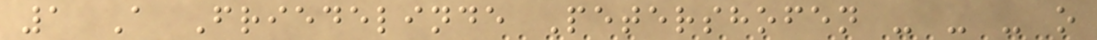1 A Friedelinde Petershofen - - - o
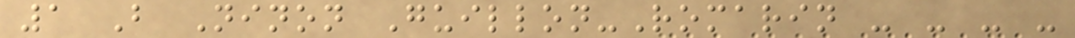1 B Ninon Guillon-Romarin - - - -
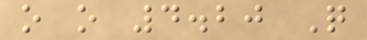o o 4.20 Q
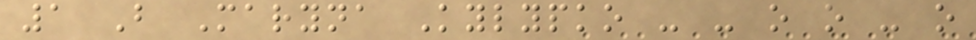1 B Maryna Kylypko - - o o - o
